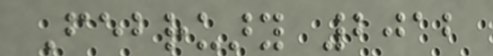February 2012
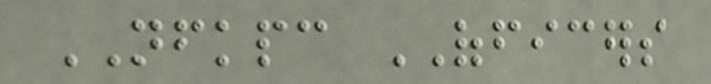NFKPC OFFICERS
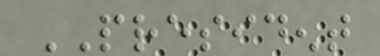PRESIDENT
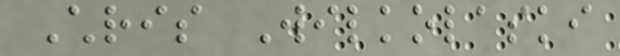Chris Wilkolaski
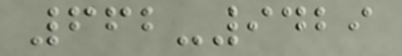662-9429
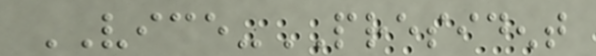VICE-PRESIDENT
